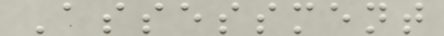Assessment
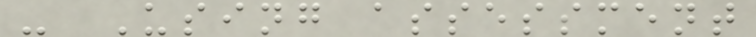- Using assessment
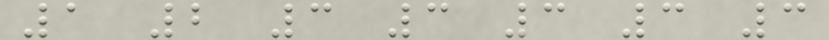1 2 3 3 3 3 3
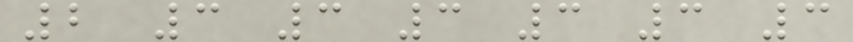2 3 3 3 3 3 3
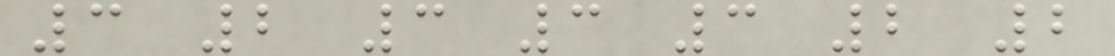3 2 3 3 3 2 2
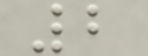2
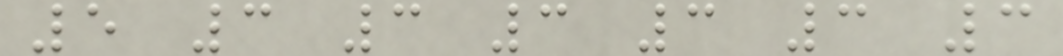5 3 3 3 3 3 3
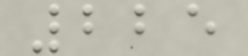225
